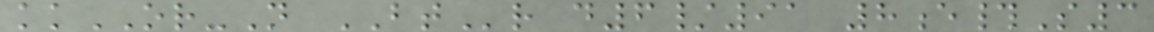kkOR-N BTr d6/91 8e#S3
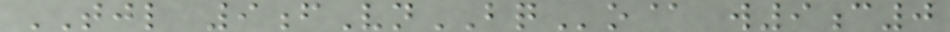TJL 9fVnBQo@ w9c0
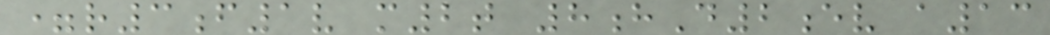=r3f1v m2t 8hD2ev a13
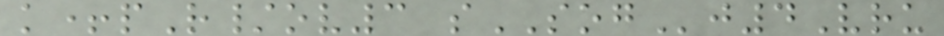k+pR/ov3 sSOGj4Vru
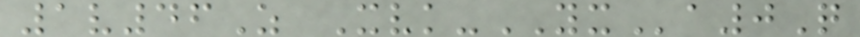1v46Z Xvk-YXa0Q
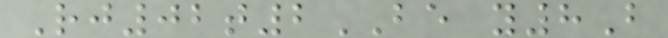Rj02t2BE y8B
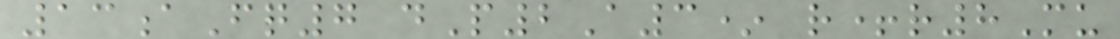13aFq7 dP2A3* r+r8Mu
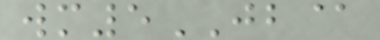wm5JB@
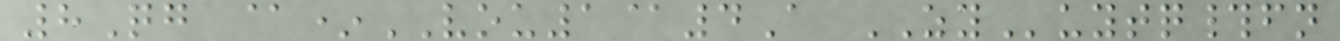8Qg @*VOU1@4A ZYuytq#fn
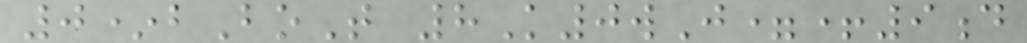0*bBoT 8K0wJ=+9d
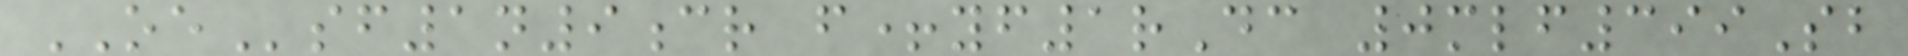OEsf1n9cr f+yf1rDc 0mlf399Sb
